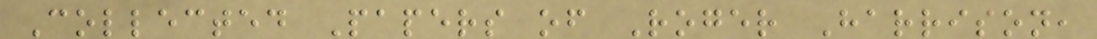Collected Papers of Roger Harrison,
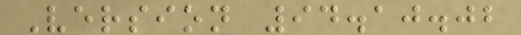Version 94.10.02
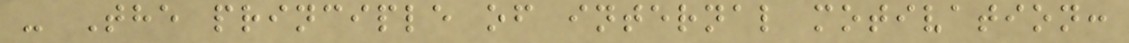- The principle of internal motivation:
